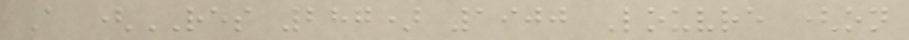A (RES 287) 1900 Louvre (on
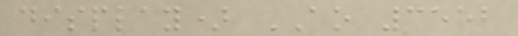display) AO 3552
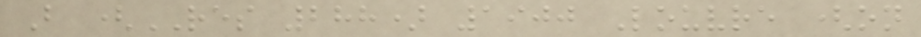B (RES 288) 1900 Louvre (on
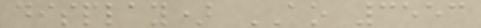display) AO 3553
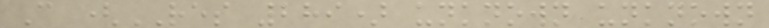C (RES 289) unknown unknown
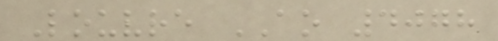Louvre AO 4078
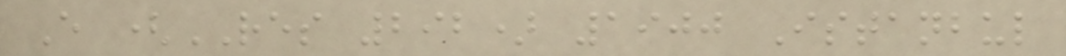E (RES 292) 1900 Istanbul
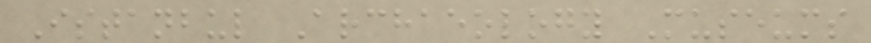Istanbul Archaeology Museums
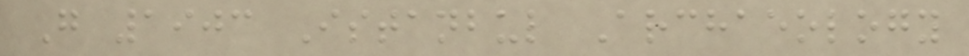G 1903 Istanbul Archaeology
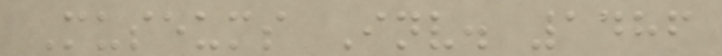Museums Inv. 1486
